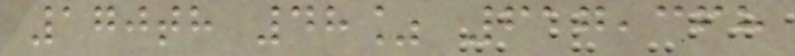170th 48% 617,368
